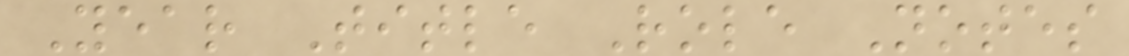Year Title Role Notes
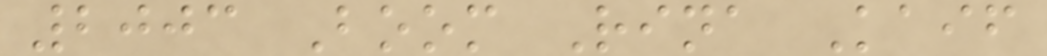2003 Boom Rina Kaif
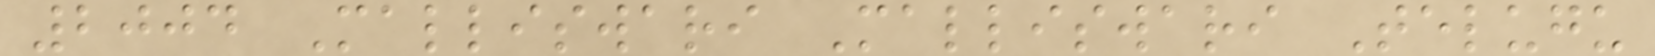2004 Malliswari Malliswari Telugu
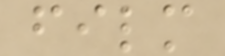film
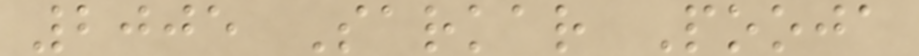2005 Sarkar Pooja
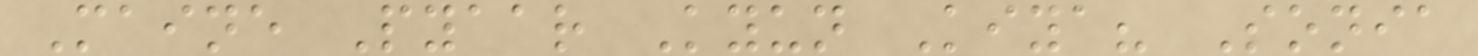Maine Pyaar Kyun Kiya? Sonia
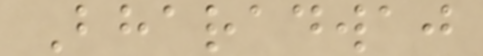Bharadwaj
